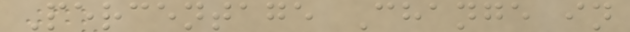Percentage Change in
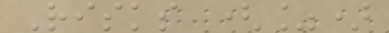Risks (%)
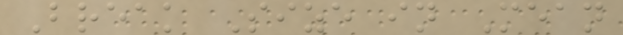Break Size in Mean
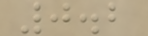0.2
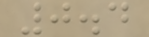0.4
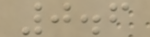0.6
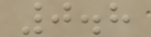0.8
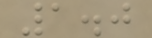1.0
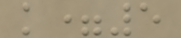k=5
